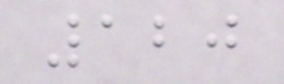120
